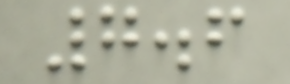7.6
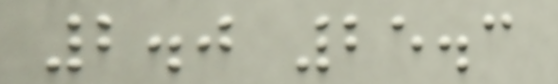2.0 25.3
